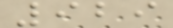929
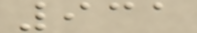931
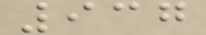937
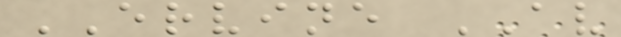ERVINE AV
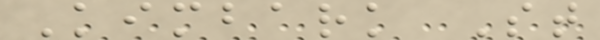Kimbark St
